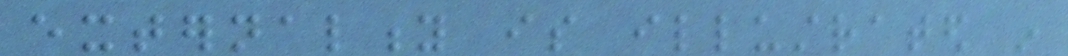externality is illustrated in
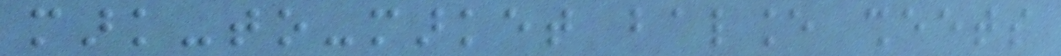mark-to-market balance sheets
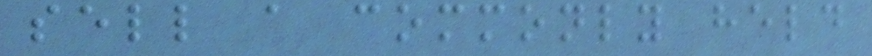sell a commonly held
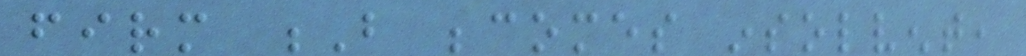firm B becomes insolvent,
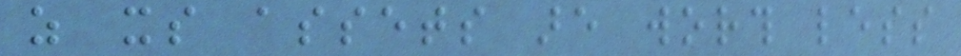as its assets are worth less
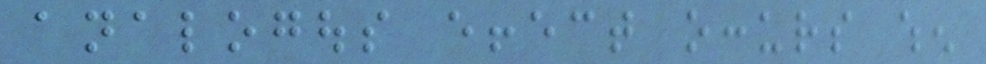analogous effect occurs when
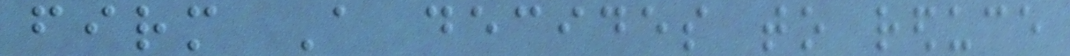firm A decides to reduce
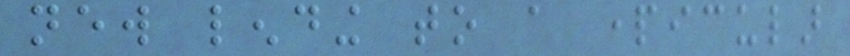new lending to a particular
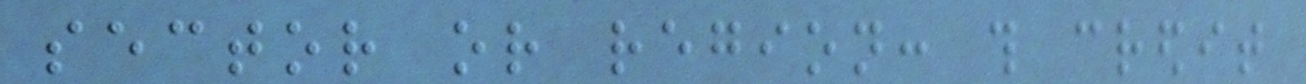sector or region: this credit
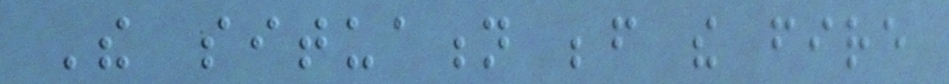The situation before the fire
